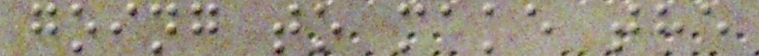going to make the
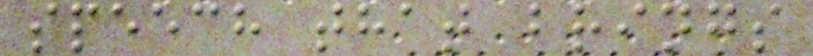speech that brings
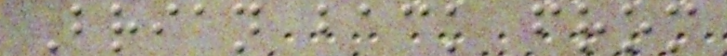Brian back from
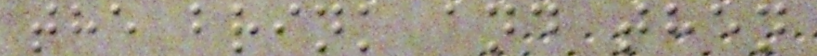the brink and then
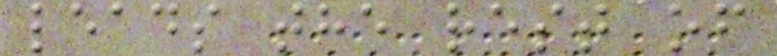leads the rest of
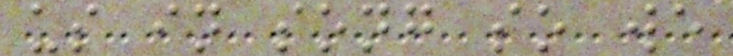us in song so we
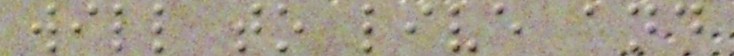will to live and
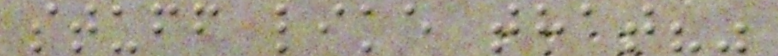stuff like that?"
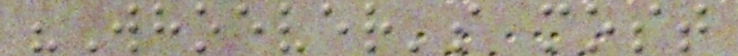"Whoever's most
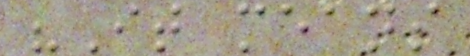"It means
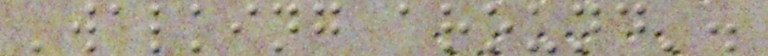'walking around'.
